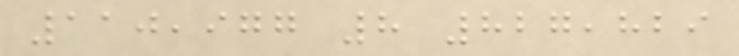110,977 8 827,829
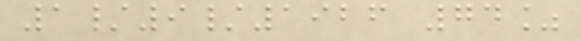1/9/1926 74%
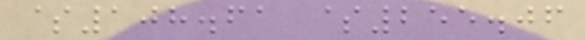$108.61 $255.06
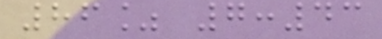86% 7:43
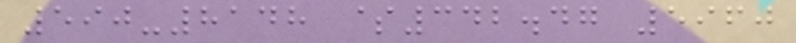590-8148 $342.47 5960
